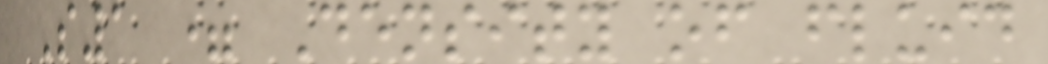S1 = Density of fluid
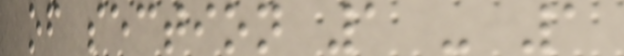of section 1 - 1
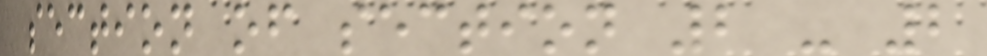section of section 2 - 2
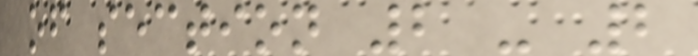of section 2 - 2
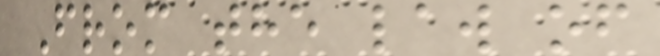From the law of
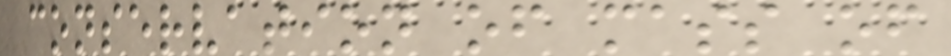conservation of mass of
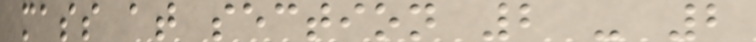mass at section 2 - 2
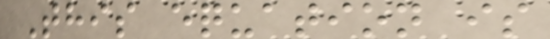This equation is
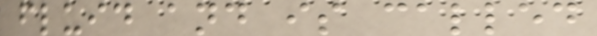fluid and is called
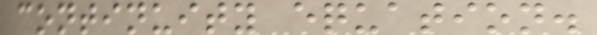continuity equation.
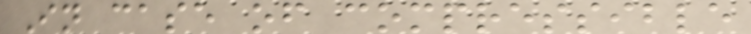In case of compressible
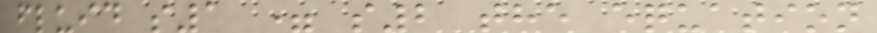fluid s1 = s2 the equation
